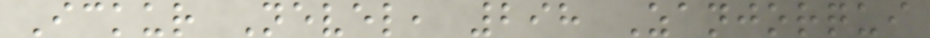Ickur Nevel, 298 Zanjorqui
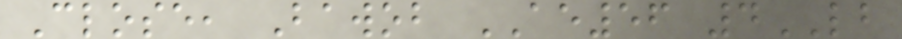Close, Bawob AE56 4LB
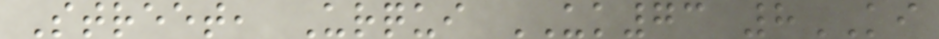Street, Urqui UK73 8KI
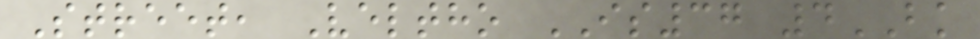Street, Veltho IS37 4BK
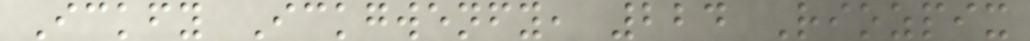Ickfy Ickgwenfy, 224 Riozpix
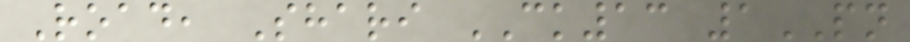Road, Shari CK13 1PN
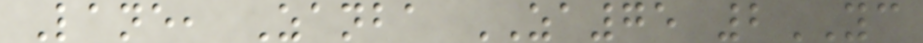Lane, Zanba ZA75 2YC
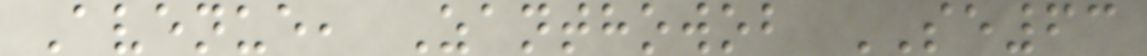Avenue, Zanthowob SE63
